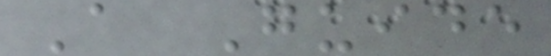A Guide
